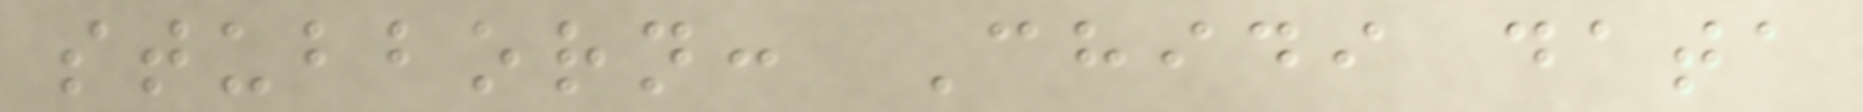stubborn: Chidi data
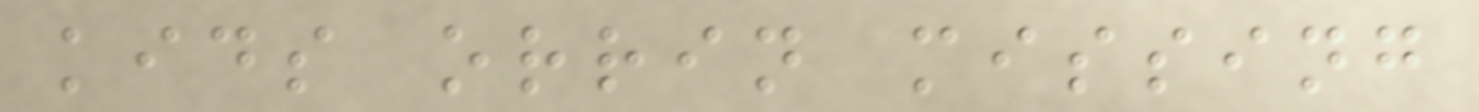kids orrin missing
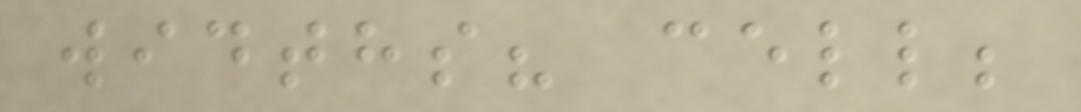widths? cell;
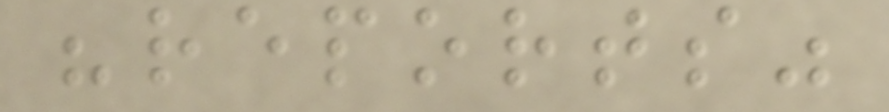"reports"
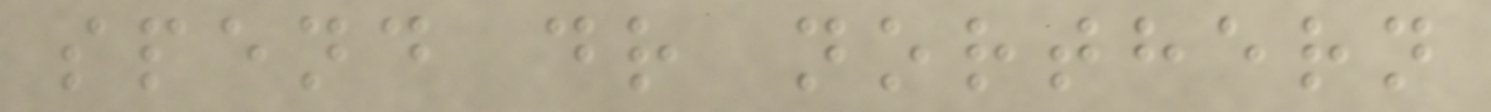spend dr northern
